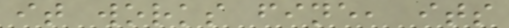it works fine, its
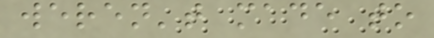weren't made to
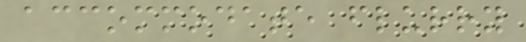accommodate flurry
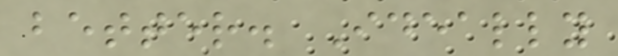better. Ideally
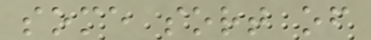some sort of
